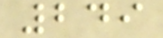249
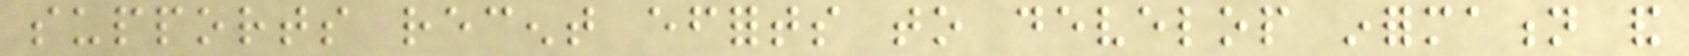supports recent efforts to develop information and
